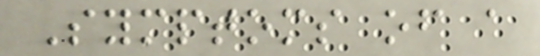Symptoms of a
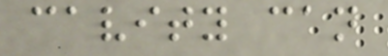cavity can
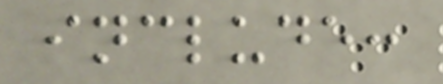include:
